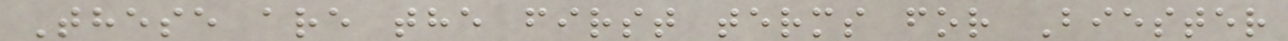These are the first terms for Biester
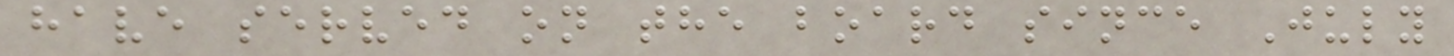have served on the board since July
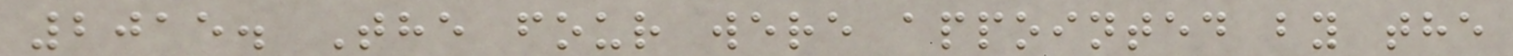2015. The four were appointed by the
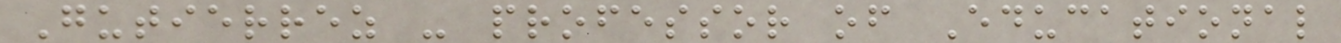Gutierrez - professor of Educational
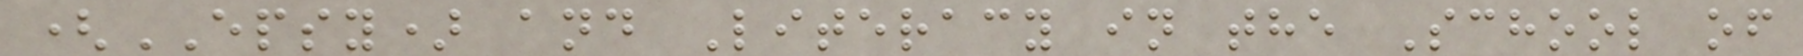(EPSY) and Literacy in the School of
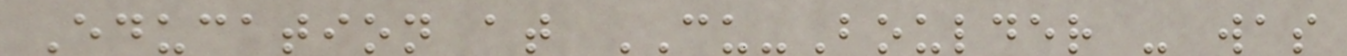Education at CU-Boulder - was
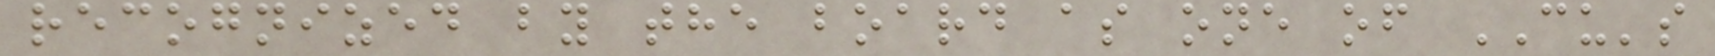recognized by the board as one of CU's
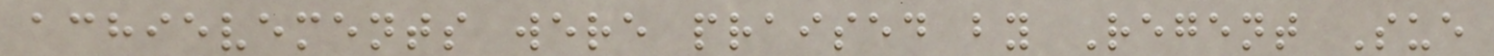achievements were praised by Regent Sue
